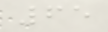65
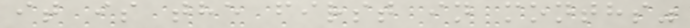it is the first in months"
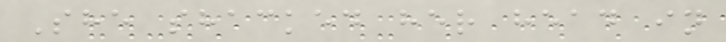She shacked her head in
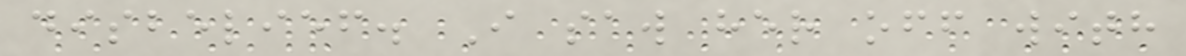disbelief. I saw her off with
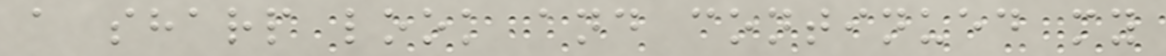a sharp look and continued my
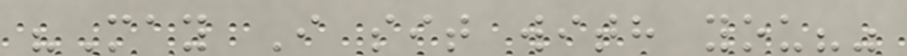"May I sit with you?"
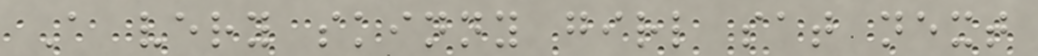A very skinny girl sat next
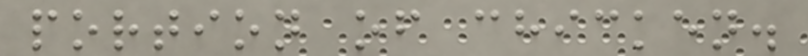portion of chicken.
